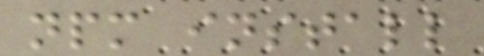npm install
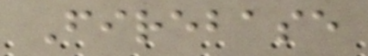Firebase
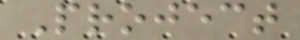Project
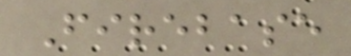Firebase
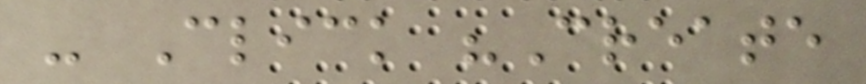- Click "Create
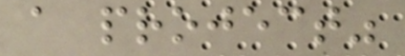a project"
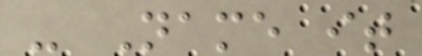- Name it
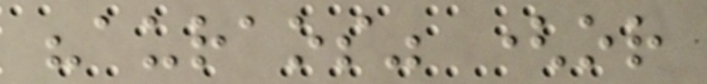"auraos" (or
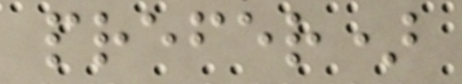prefer)
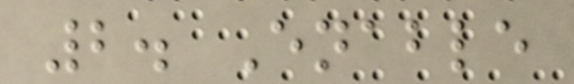2. Enable
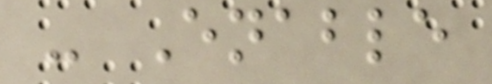- Enable
